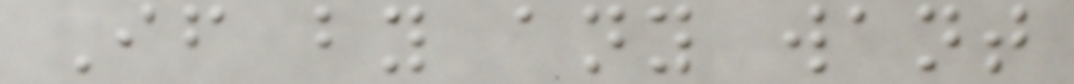If by any want
